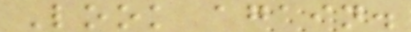Look again.
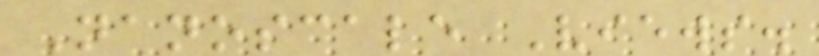Nanoscale Views.
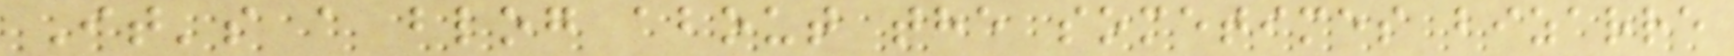It's a blog about the sometimes bizarre
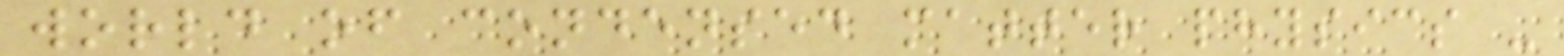world of condensed matter physics -
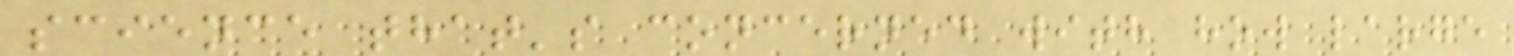science that's concerned with how large
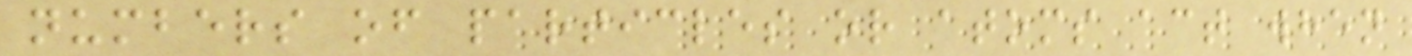numbers of particles or atoms act when
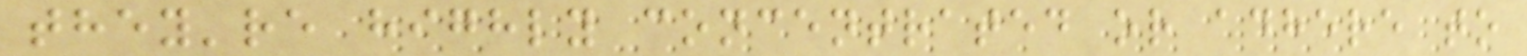they're highly concentrated or adhere to
